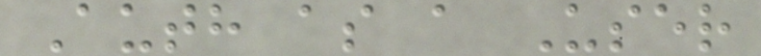Auth as a User
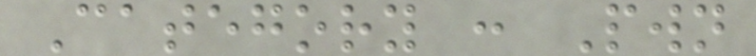Category : Pwn
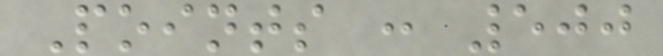Points : 500
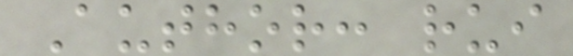Author: rui
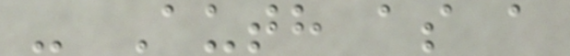- Auth as a
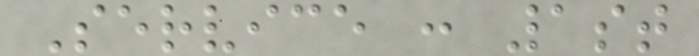Service : 1st
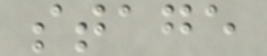stage
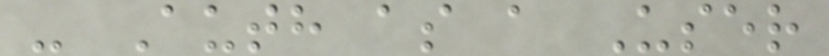- Auth as a User
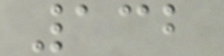132
